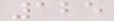125
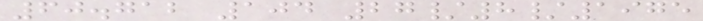60.712 104 27/8/1975
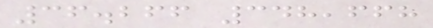36.266 348,668
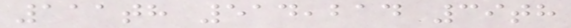111th 514,214 39th
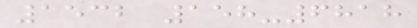1532 158-6818
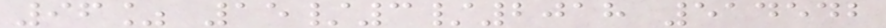96% 15/3/2018 514542
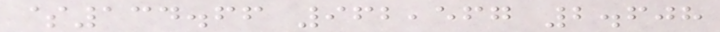$134.66 962,567 2.608
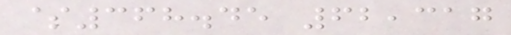$368.45 62,317
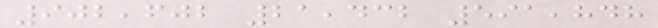902,602 21,432 591,848
